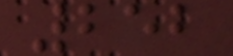252
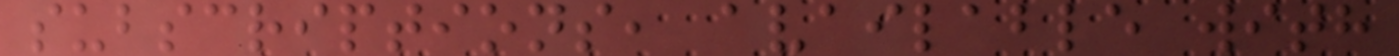subscriptions, available with
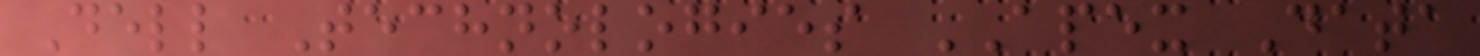Dell Technologies APEX Data
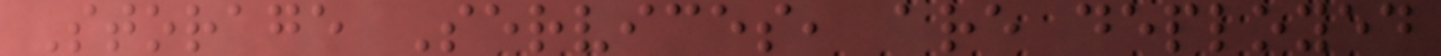Storage Services, are deployed
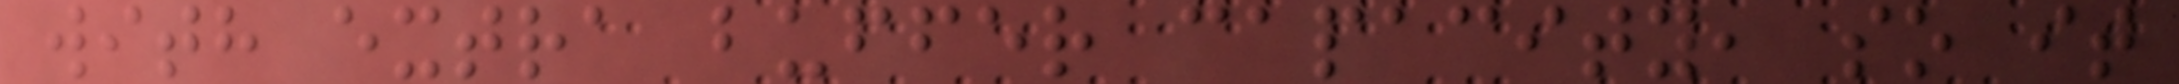with extra buffer capacity, so it
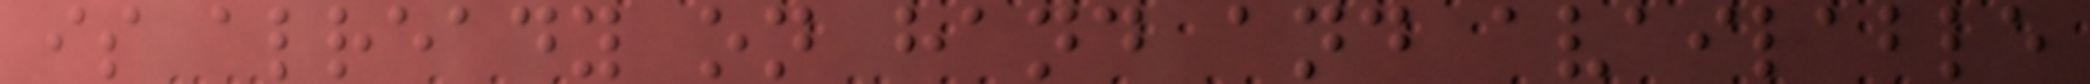is already on hand and available
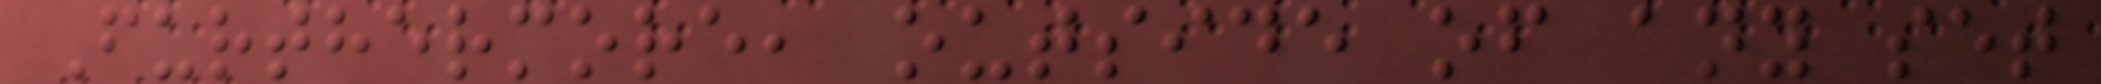Furthermore, outside of any set
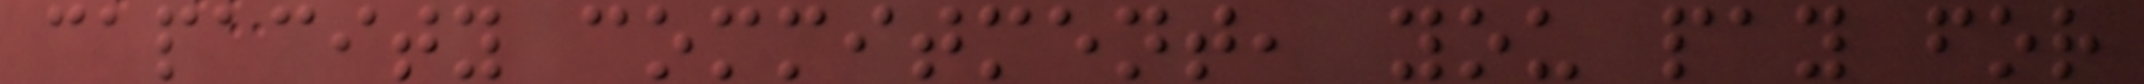capacity commitment, you pay for
